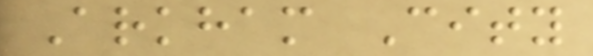Arkham City
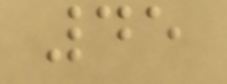45
